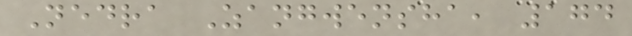Nedra Zangwensha, 174
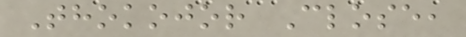Thokojor Close,
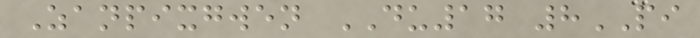Zanpixgwen DU17 8PI
